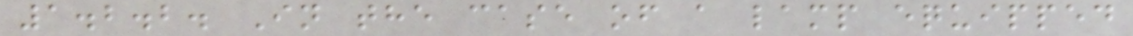1.2.2. In the case of a lamp equipped
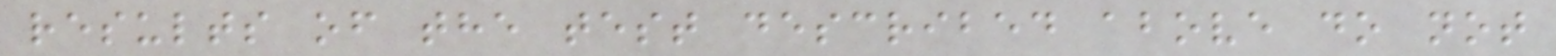results of the test described above do not
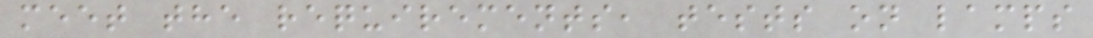meet the requirements, tests on lamps
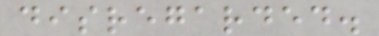disregarded.
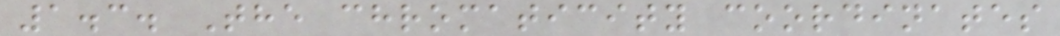1.3. The chromaticity coordinates
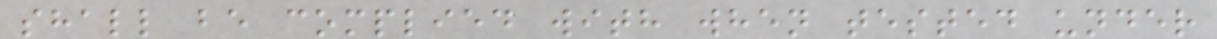shall be complied with when tested under
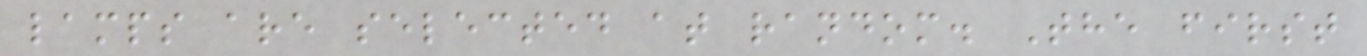lamps are selected at random. The first
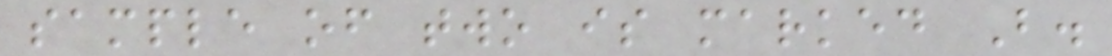sample of two is marked B.
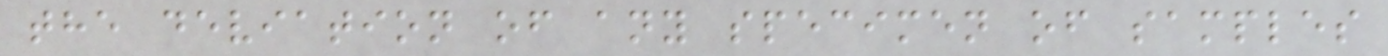the deviation of any specimen of samples
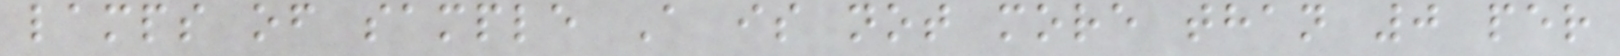lamps of sample A is not more than 0 per
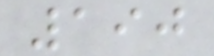190
